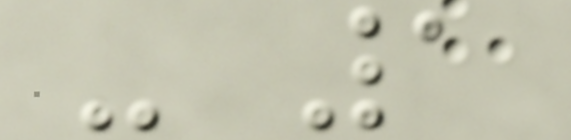- 1
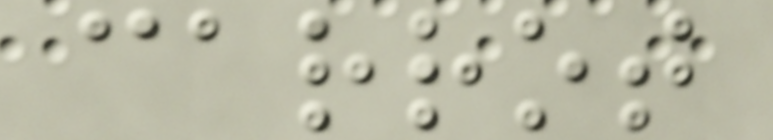carrot
